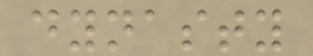dynasty
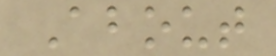About
